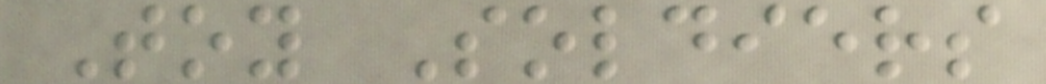Toy Soldiers
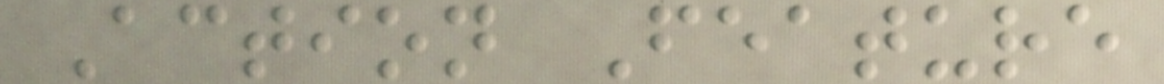Action Feature
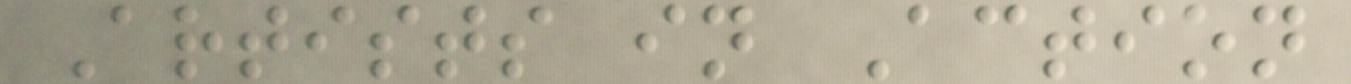Artists in Action
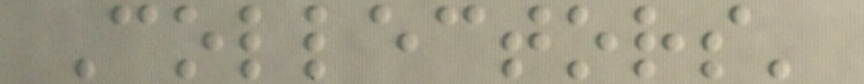Collectors'
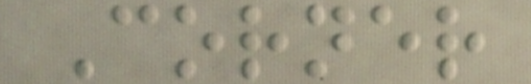Corner
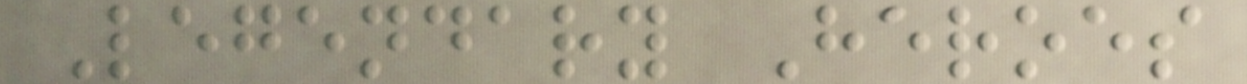Legendary Heroes
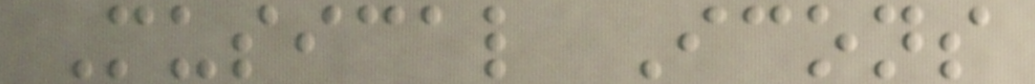Musical Icons
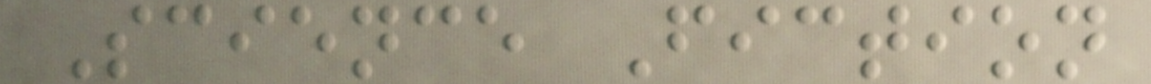Science Fiction
